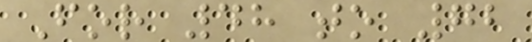For 48 to 72
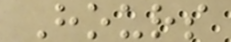Hours
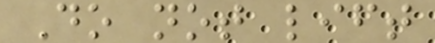Do not lift
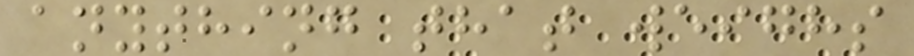anything that weighs
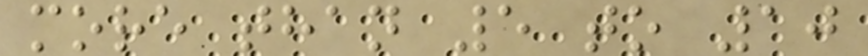more than 5 to 10
